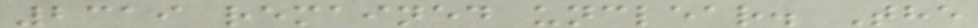2319 remained unclear. The
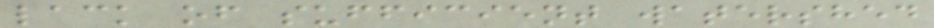lack of sufficient watershed
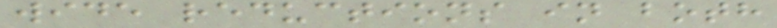wide reductions in both
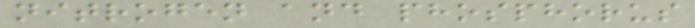nitrogen and phosphorus
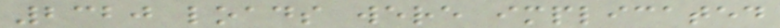2320 loads were implicated
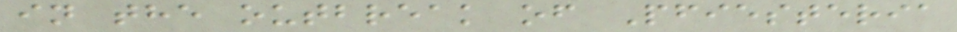in the outbreak of Pfiesteria
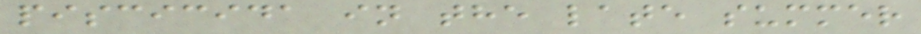piscicida in the late summer
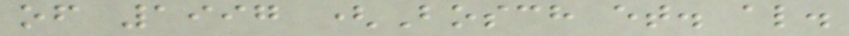of 1997 (Bosch et. al.
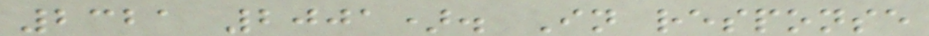2321 2001). In response
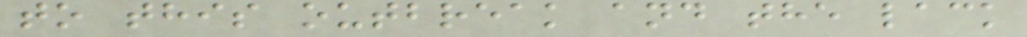to this outbreak and the lack
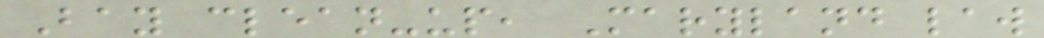Bay clean-up, Maryland law
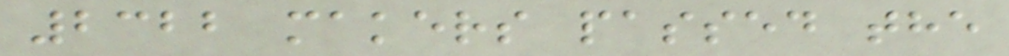2322 makers passed the
